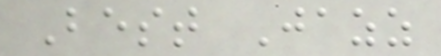Best Jazz
